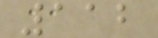112
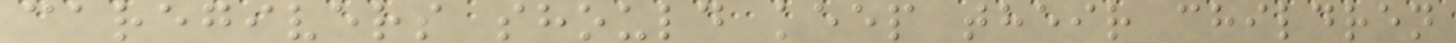caregivers should keep their children
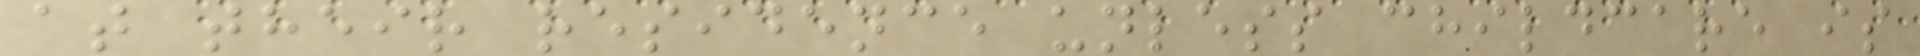at their residence unless childcare is
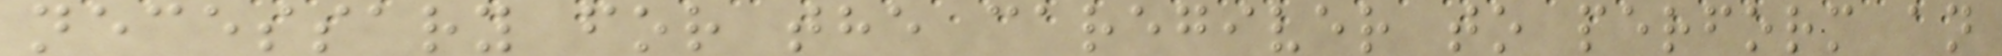necessary for the caregiver to perform an
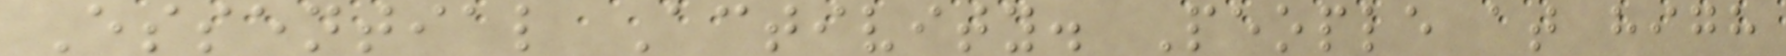Essential Activity. People at high
